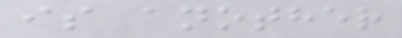is another
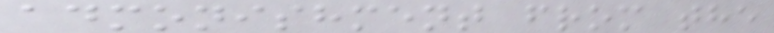admonishment from the
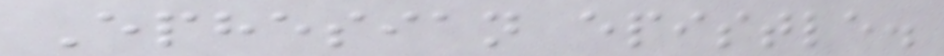Ephesian epistle.
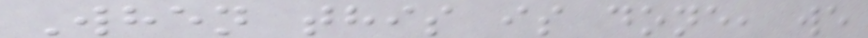When this is done, we
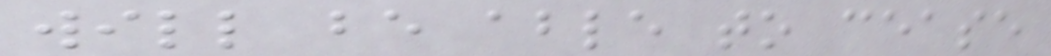will be able to cease
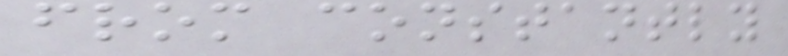from constantly
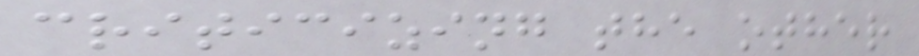criticizing the other
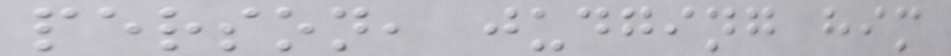person, judging him
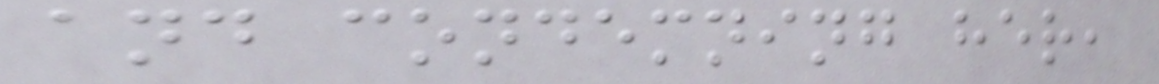and condemning her,
